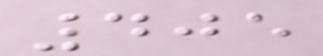405
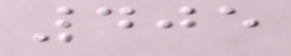405
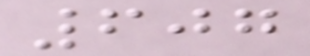607
